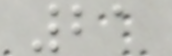21
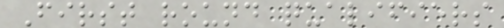First round qualifiers
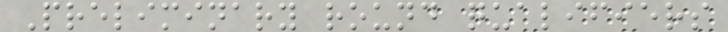Preliminary round qualifiers
